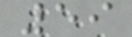59
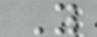Y
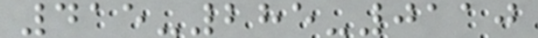415-285-0110
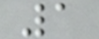1
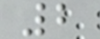2
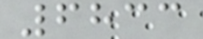6833
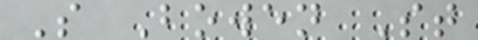S Bowen St
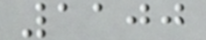1100
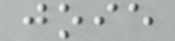joie
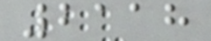2118
